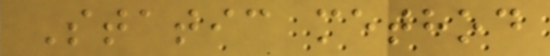Static method
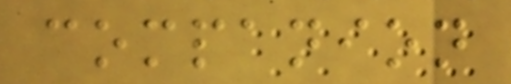companion
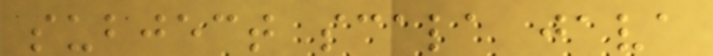subject scala java
